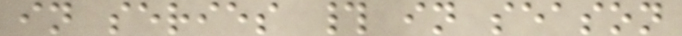in series # in season
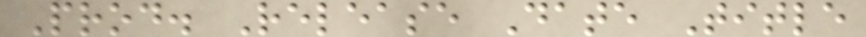Prod. Release Date Title
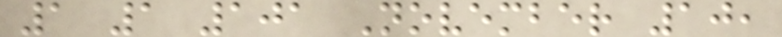1 1 101 November 10,
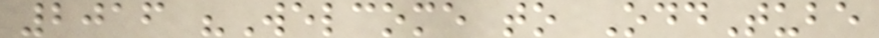2016 "Welcome to OddTube
